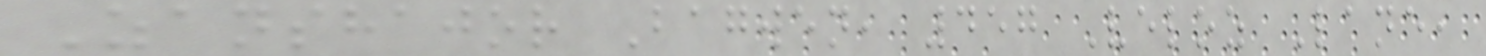Zanshajor Bagwen, 457 Veloz Lane,
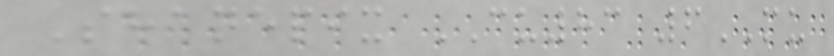Shanepix CU83 6MU
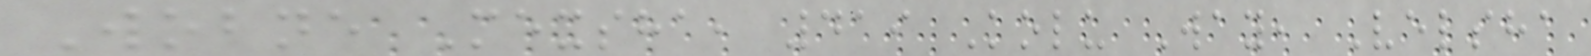Wobne Mexsha, 419 Kolu Way, Velsha
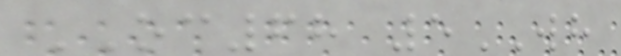OC68 5WH
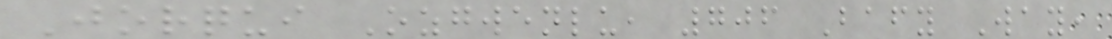Jorqui Ozgwenlu, 706 Bafy Way,
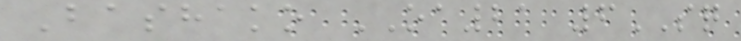Bashako OA21 6SQ
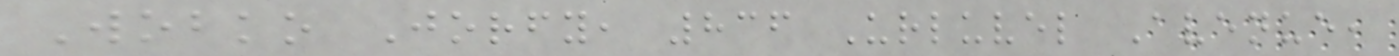Wobko Jorfy, 836 Urluvel Avenue,
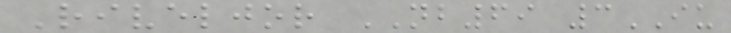Riveljor NB69 3IU
